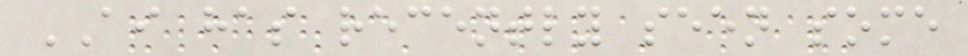AI has recently seen some
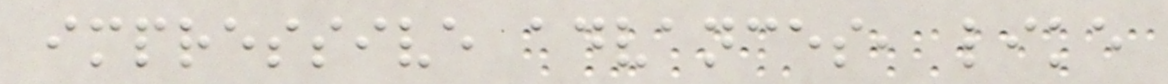impressive advances, like
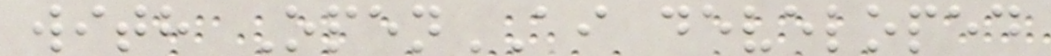with OpenAI developed
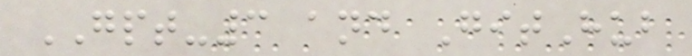GPT-3 and GitHub
